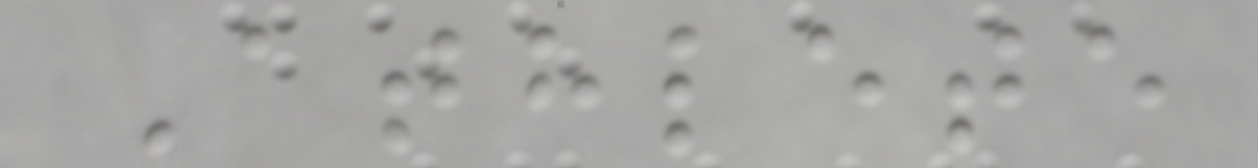Athlete
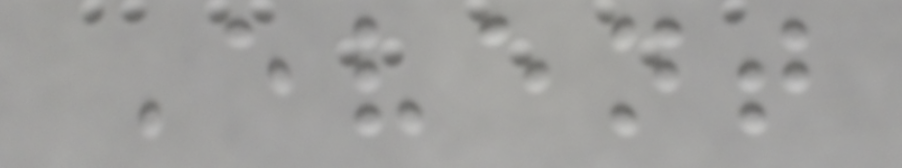Event
